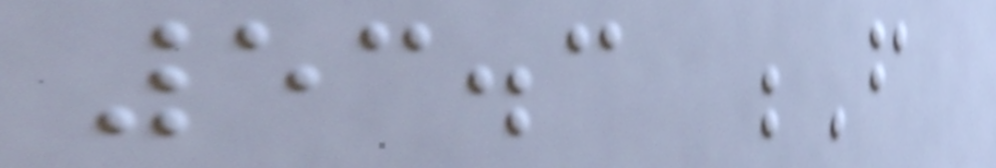53.3 F
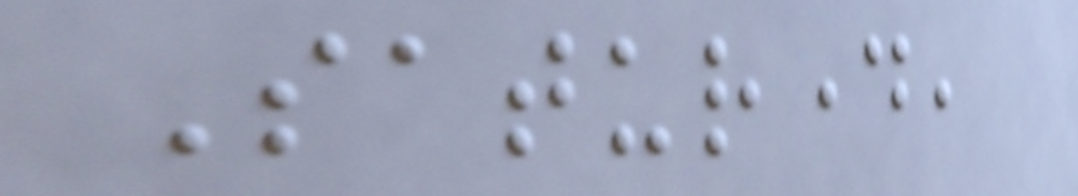Saturday,
